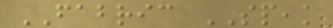FABRIC SPEAK
